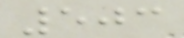503
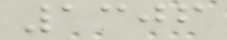1306
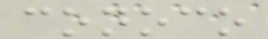conoco
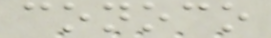conoco
